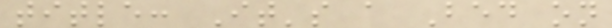title: It's a Bed on
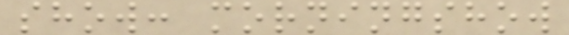show: morningshow
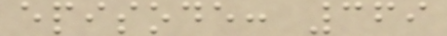episode: 369
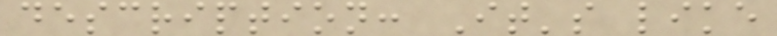description: It's like
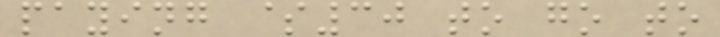paying $30 to go to
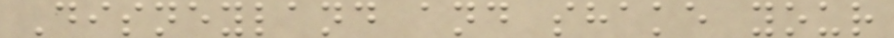Disneyland and shake your
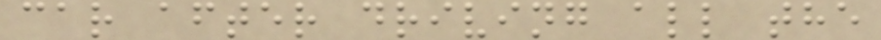car after driving all the
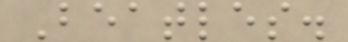Beatles.
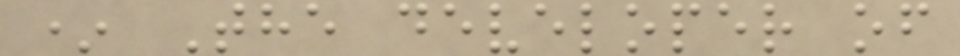* The developer of
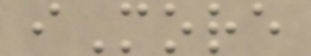iMore
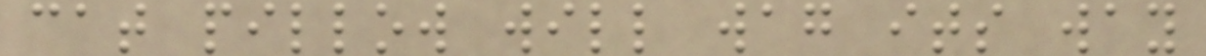cat pillow will wag its way
